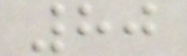80
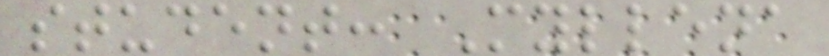student: Myllena
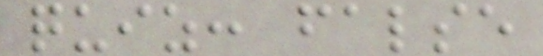quiz: false
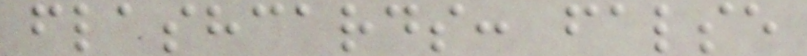flashcards: false
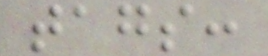tags:
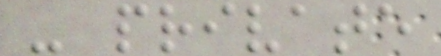- private
